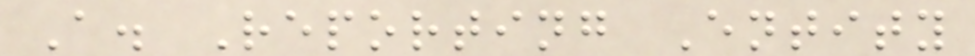A. Reporting Entity
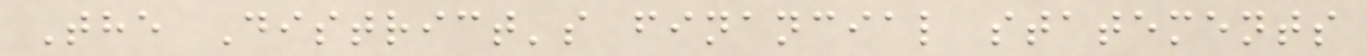The District's financial statements
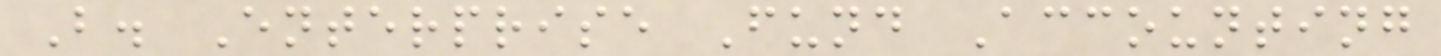B. Enterprise Fund Accounting
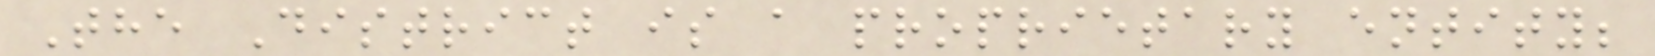The District is a proprietary entity;
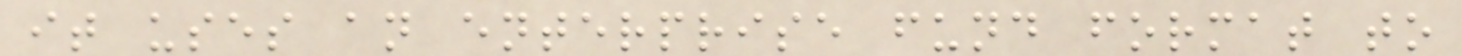it uses an enterprise fund format to
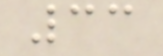33
